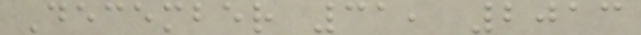December 31, 2013
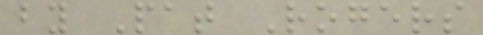by Pat Rogers
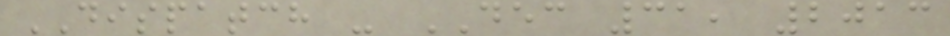DISPATCH - DEC 31, 2013
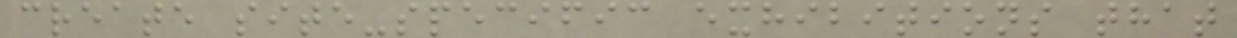create site-specific exhibitions that
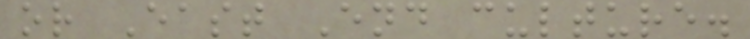or East End culture.
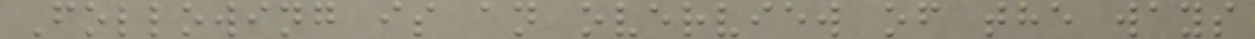Following is an overview of the ways
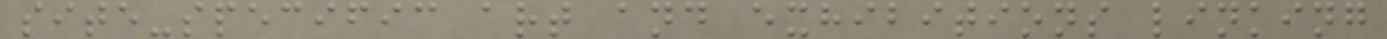site-specific art and exhibitions linking
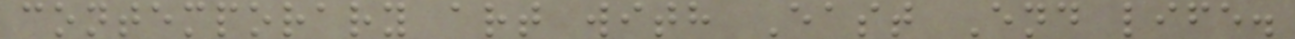contemporary art with East End life.
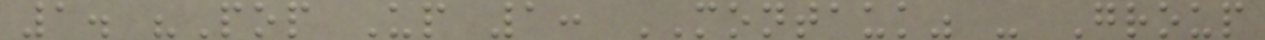1. "Pop Up 1: MONTAUK" - Group
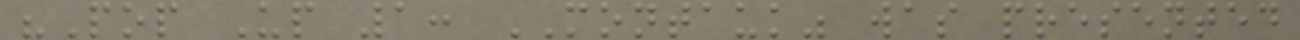"Pop Up 1: MONTAUK" was presented
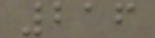216
